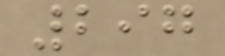297
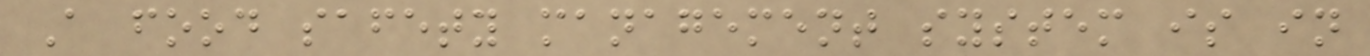A food safety management system is in
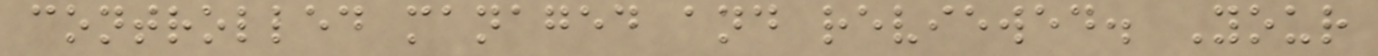controlled managed and reviewed. Your
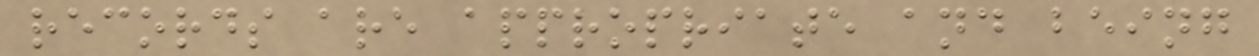records are appropriate and being
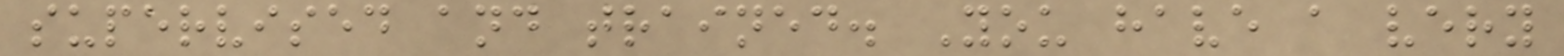supervised and trained. You have a very
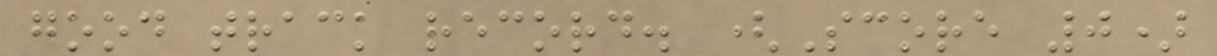good track record. (Score 0)
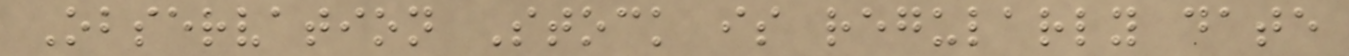Observation Stock is regularly date
